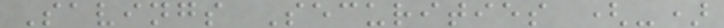Savings Securities (-)
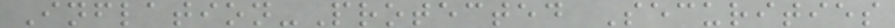Inflation-Protected Securities
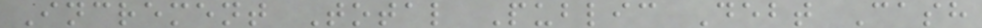Increment Total Public Debt Cash
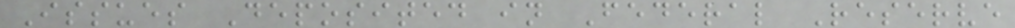Issues Deposited in Federal Reserve
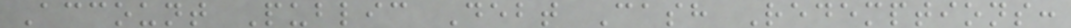Account Public Debt Cash Redemptions:
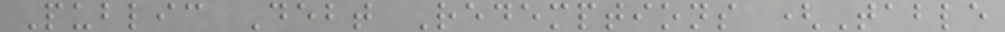Public Debt Redemptions (Table
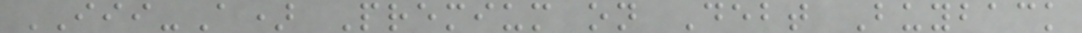III-A) Premium on Debt Buyback
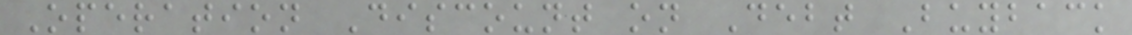Operation Discount on Debt Buyback
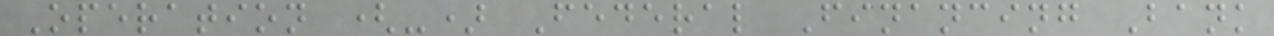Operation (-) Federal Financing Bank
